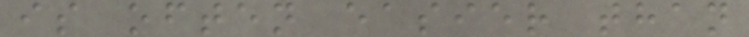is often easier than
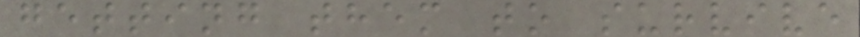getting them to survive
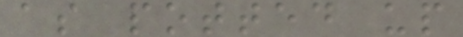as potted up
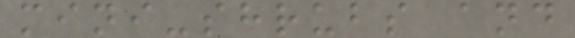mini-shrubs and
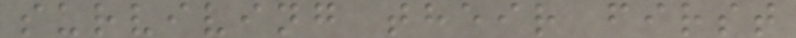surviving their first
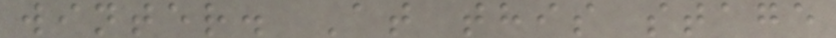winter. At this stage
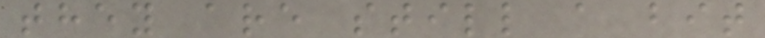they are still a bit
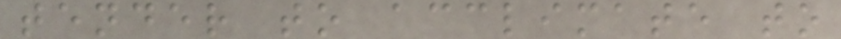tender to acclimate to
